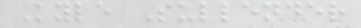Kyle Sullender
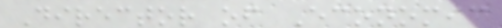Director of Economic
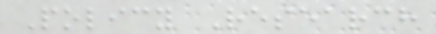Policy Research
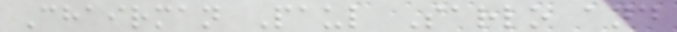Chairman Paul Sarlo and
